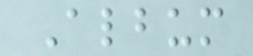Album
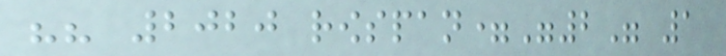"" 2020 rowspan="2" 1
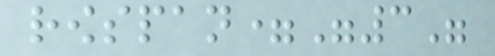rowspan="3"
